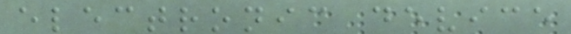electronic device
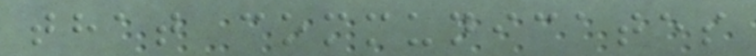that communicates
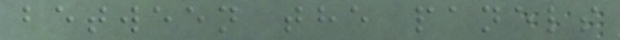between the panels
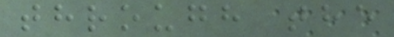through the
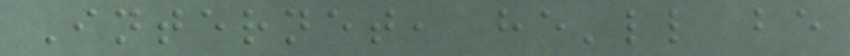Internet, he'll be
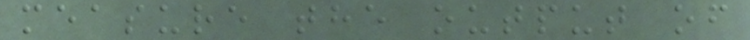measure the output of
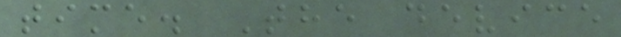time. The device
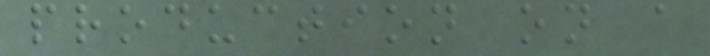production on a
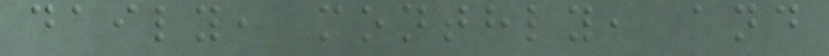daily, monthly, and
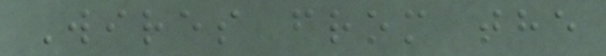Wires from the
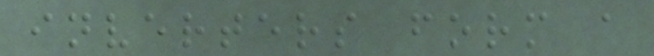inverters form a
